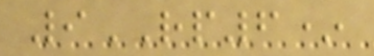9RP6*
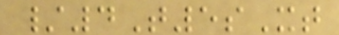/4T5sXt
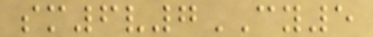sm6v7CY5
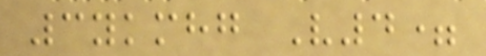3ykmhg V4=
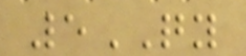5QY
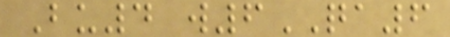Bu4 w6QA6
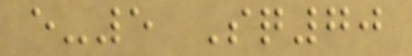e-5 Sq70
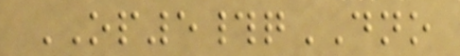OP5#qDNO
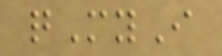qMyI
